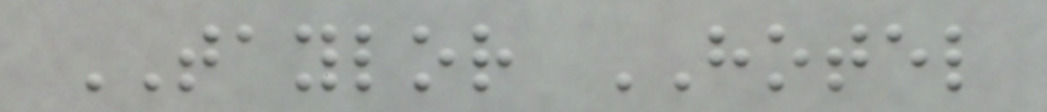TAYLOR HOTEL
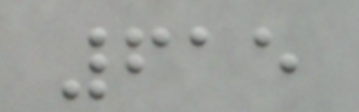615
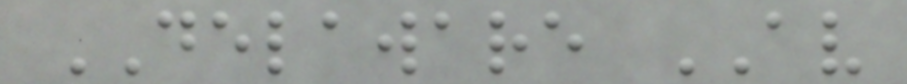DELAWARE AV
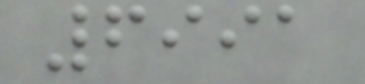6991
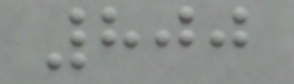800
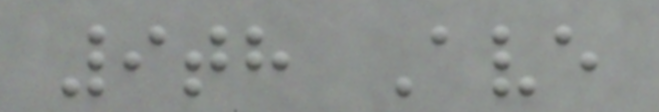9th Ave
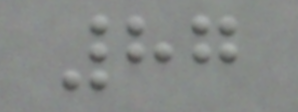87
